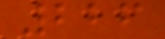226
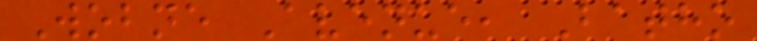Wobne Avenue, Batho
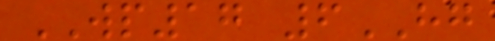WP17 6HG
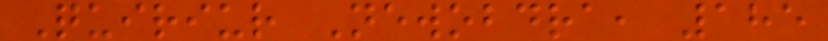Quiriur Newobdra, 185
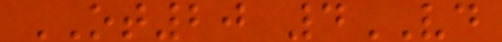OT20 4VD
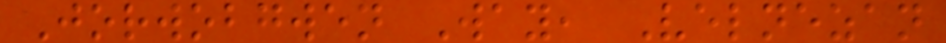Jorwobgwen Way, Velnezan
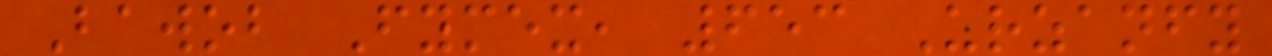Bawob Fymex, 653 Urzanfy
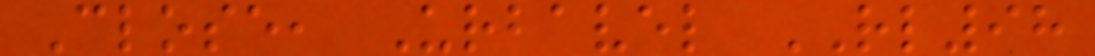Close, Urbavel RL98
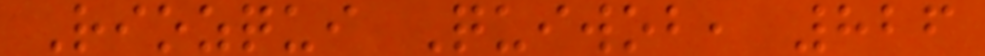Riozqui Quiwob, 826
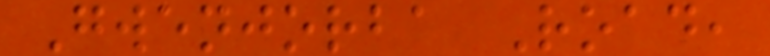Gwenjorba Road,
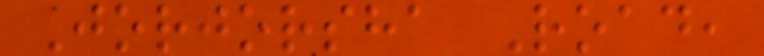Jorjorsha Road,
